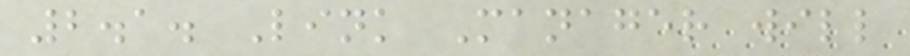2.1. Link Manager will
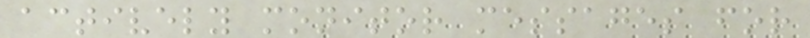actively monitor messages for
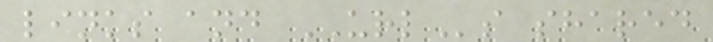links and URLs shared
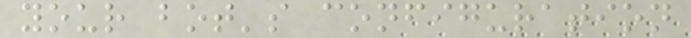your bot's configuration
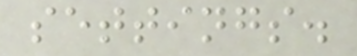settings.
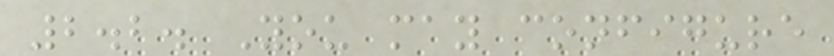2.2. You may configure
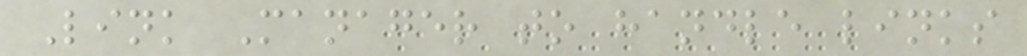Link Manager to handle links
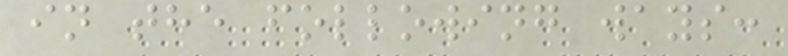in the following ways:
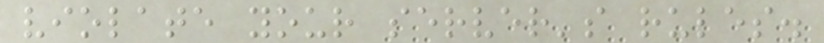violate your server's rules.
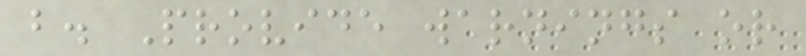b. Provide warnings or
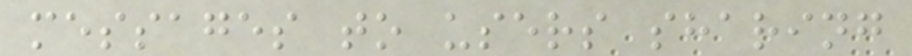messages to users sharing
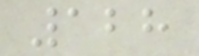128
